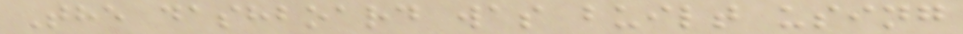The dashboard was built using
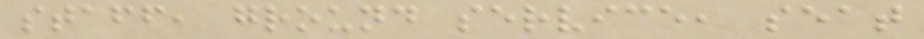staff, ground service, seat
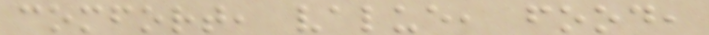comfort, value, food,
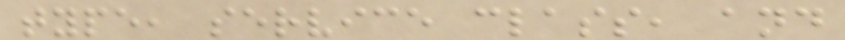type, service class, and
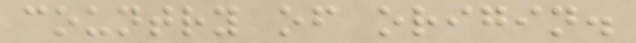country of origin.
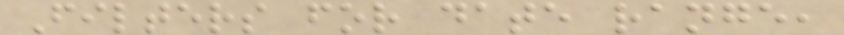Filters for date range,
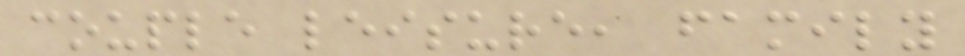couple leisure, family
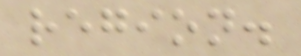region.
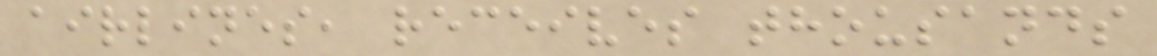airlines, receives thousands
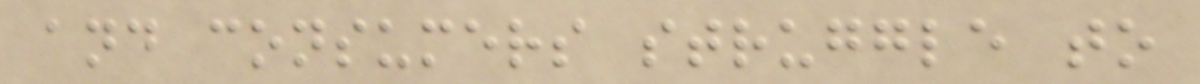and consumers struggle to
